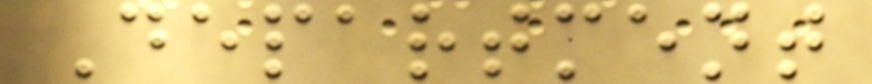Department
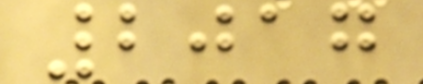2017
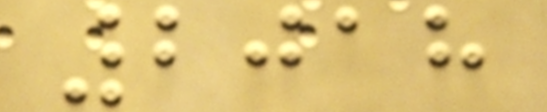2018
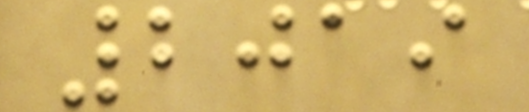2019
